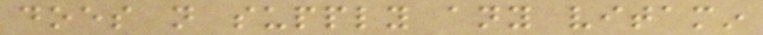does not supply any vitamin
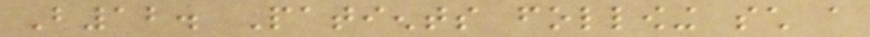B12. Patients following such a
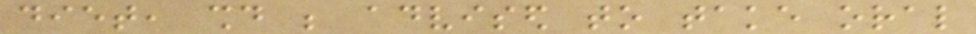diet, should be advised to take oral
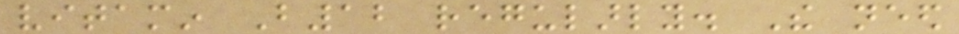vitamin B12 regularly. The need
